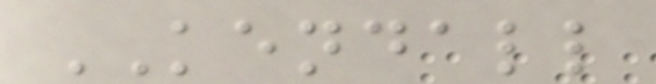KENDALL
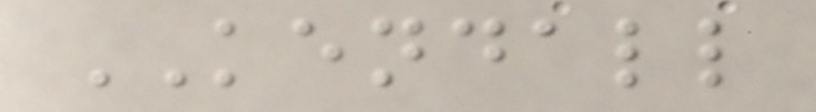KENDALL
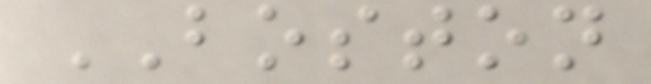BOSTON
